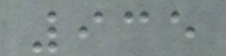935
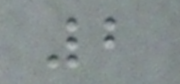2
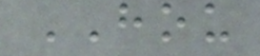HOU
